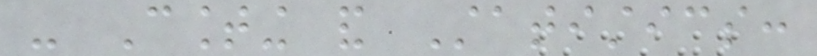- Counting and Statistics:
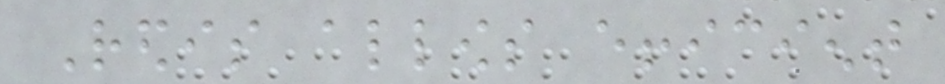Redis allows efficient
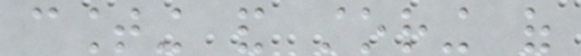counting and storing of
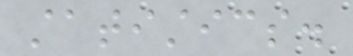statistics.
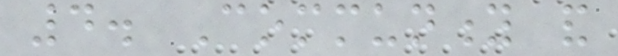4. Community and
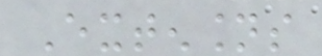Extensions
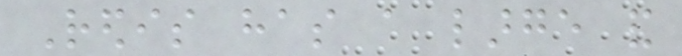Redis has a large and
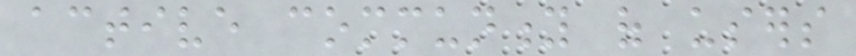active community of users
